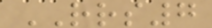RRS7
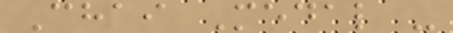Chai Medal -
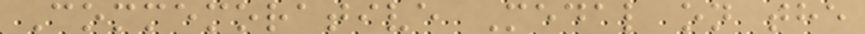Commemorative Medal on the
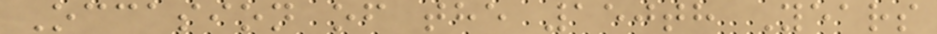Occasion of the 150th Years
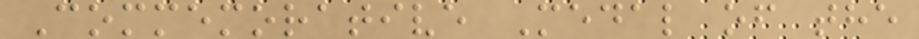Commemorative Medal of the
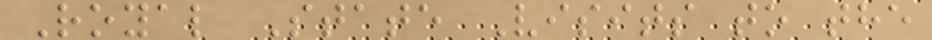Royal State Visits to the
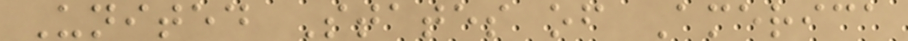United States of America
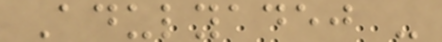Adulyadej -
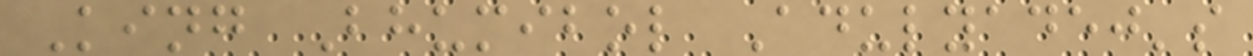King Bhumibol Adulyadej's
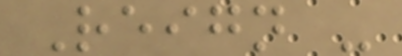Reign -
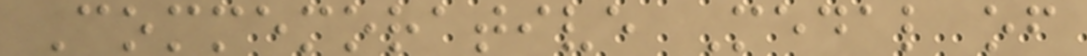Commemorative Medal of
